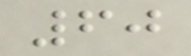60
